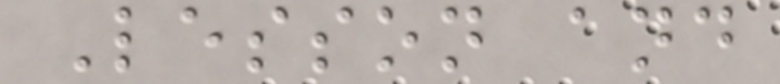Lesson and
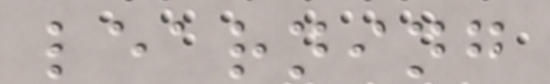learning
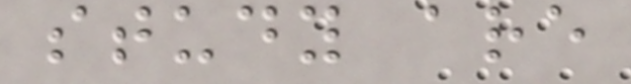study are
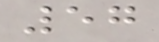57
